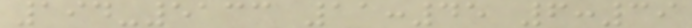194-5133 11:45 6:39
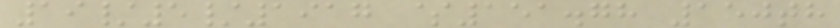19/5/1917 $151.78 150th
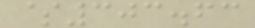$303.63
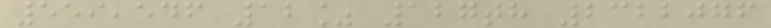559,546 12% 127th 2322076
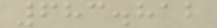683.812
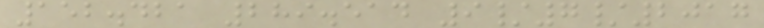152.421 289.514 9/7/2017
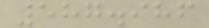587.986
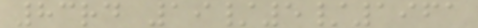83rd 19/5/1961
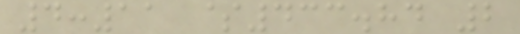4:11 $433.84 2
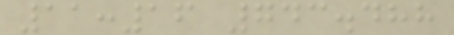11:16 743.488
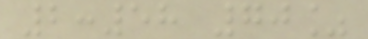2:58 70%
